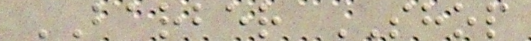BARBER SHOP
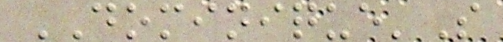DOMINIQUE'S
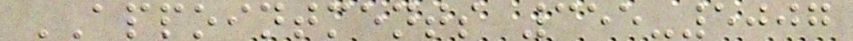APPOINTMENTS 355-5007
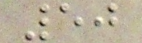50
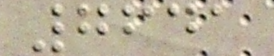7641
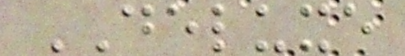DELUXE
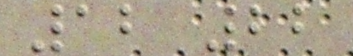12 22
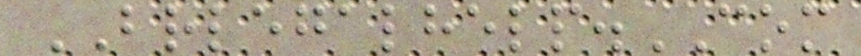BRLEGALHELP.COM
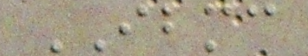IBMC
